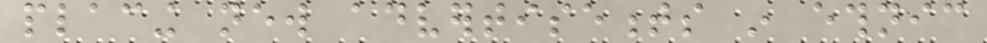placing new advertisements in ethnic
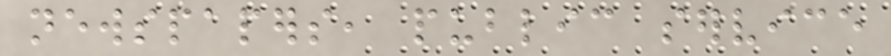newspapers, public service
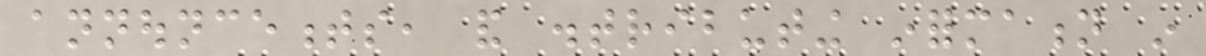announcements, and distributing information in
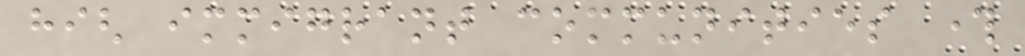high immigrant communities through
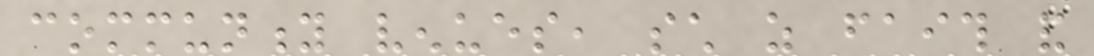community venues, such as faith and
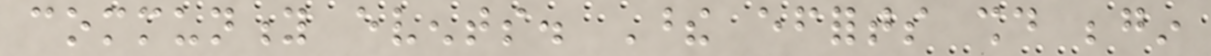community events. These efforts should begin
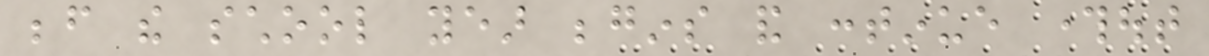before the school year begins and continue throughout
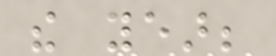the year;
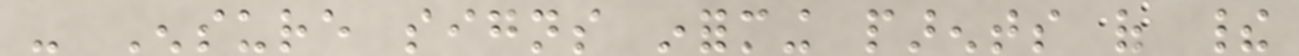- Ensure signs informing parents of their
